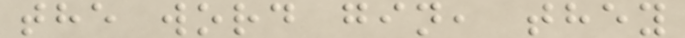the word gin, they
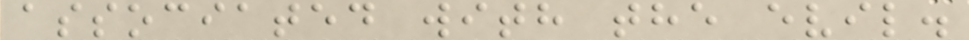associated with the evil.
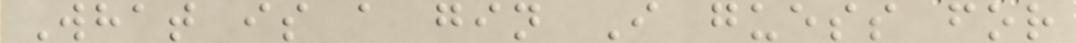What is a gin I guess for
